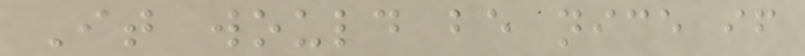It would be nice if
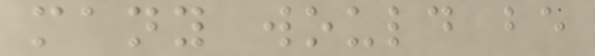many would be
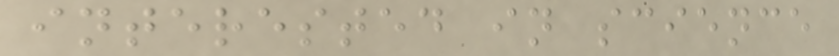interested in science
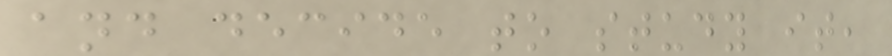and decide to study it,
